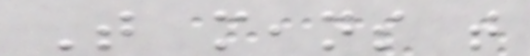That means that
